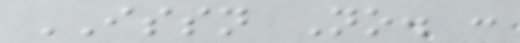ISSN No. :
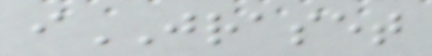iJRASET
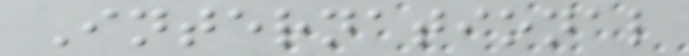International
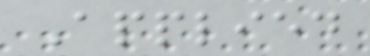Applied
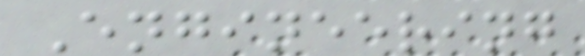Engineering
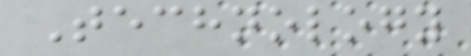Technology
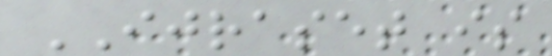IJRASET is
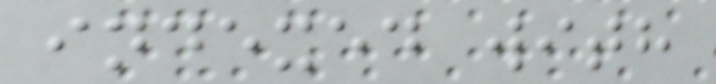indexed with
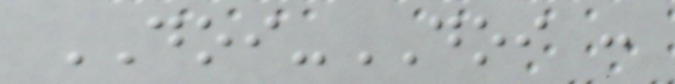DOI-DOI :
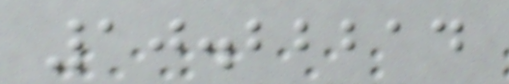10.22214
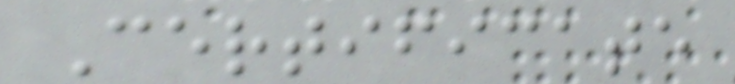Certificate
